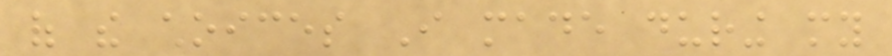of the choices I made during my
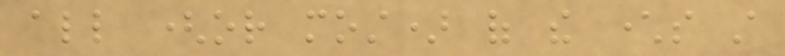all (or most) of the characters still
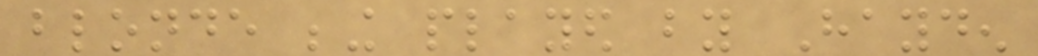blonde being played by Hayden
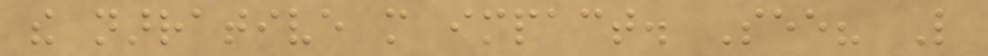the narrative more impact. See? Like
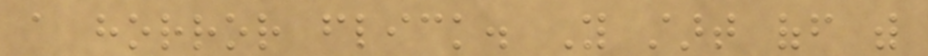a horror flick. You start off with
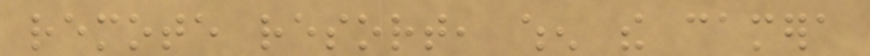remote resort, when the camera
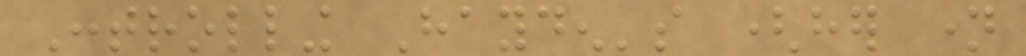Controlling Hayden's (her name
